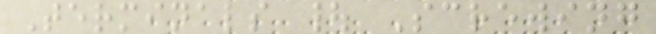Terminals | Screwing
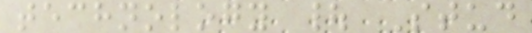technology | Stud
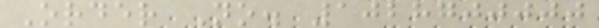Order No. 1028700000
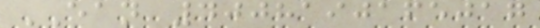EAN 4008190165017
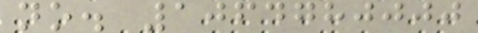no. 1064780000
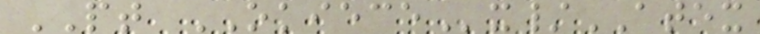PT OKIECEx/ATEX
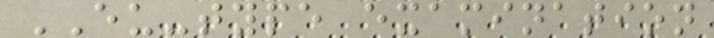EU-type examination
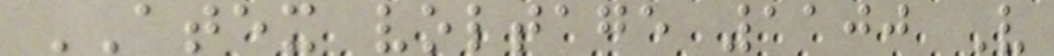ATEX voltage 1100 V
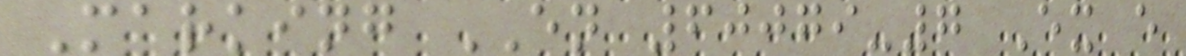Marking EN 60079-7 Ex e
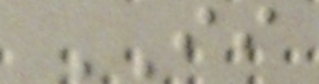II
